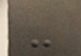-
